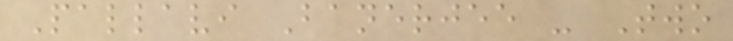Pallavi Banerjee - Two
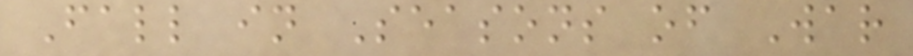Fall in Seasons of War
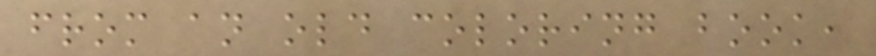from an old coloring book,
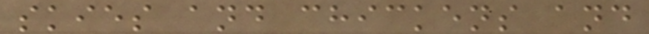skies and chickens and
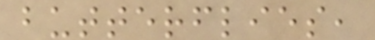butterflies,
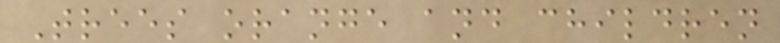Trees orange and children
